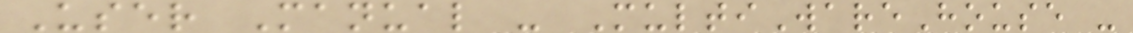User Manual - MultiWareHouse -
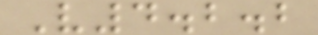V4.2.2
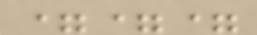===
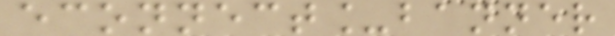econnect_banner
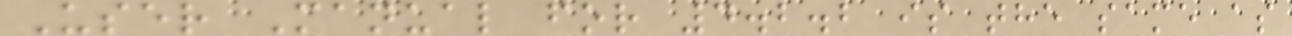User Manual for 4.2.2 is the same as
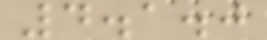4.1.0
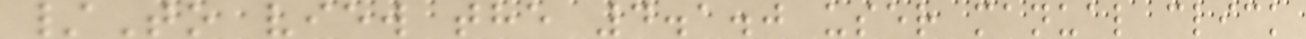/To view the 4.1.0 user manual click
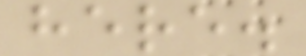here.
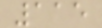115
